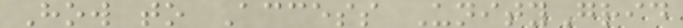How to Access UnityGrid
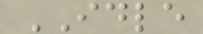IDLE
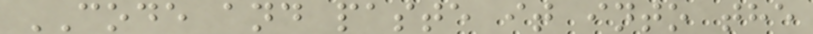CODE and paste it into the
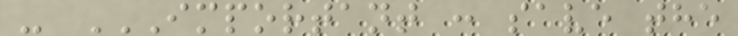- IMPORTANT : SAVE THE
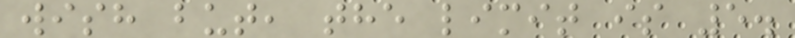wish but, the limit is 5.
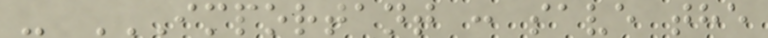- IMPORTANT : SAVE THE
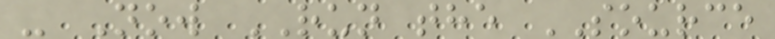- Now RUN the SOURCE
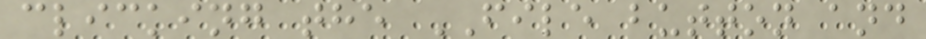clicking the FILE button and
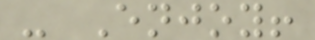- Enjoy!
